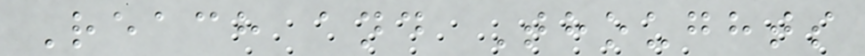Reach and Thoughts
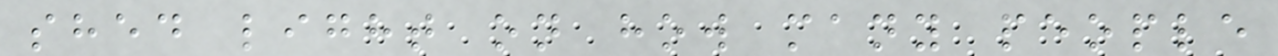shed light on how many people
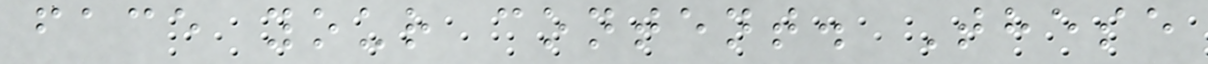face your content. These
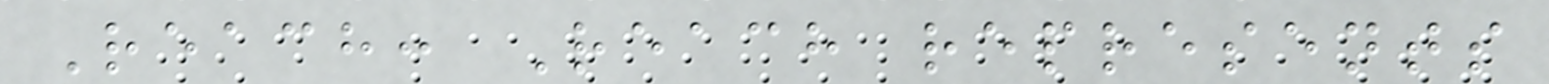Reach: Reach represents
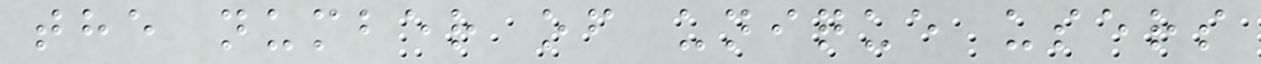the number of unique users
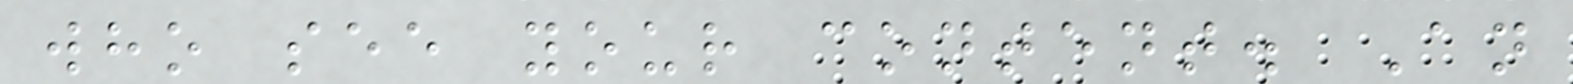who see your content. An
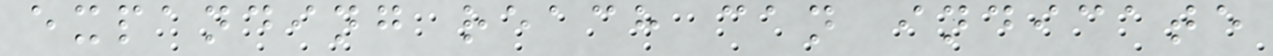expanding reach can indicate
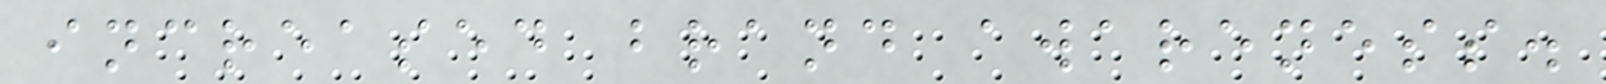increased brand awareness.
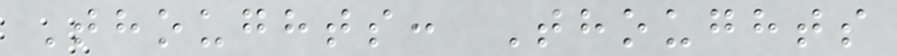Thoughts: Thoughts
